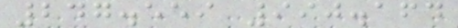247.559 990.164
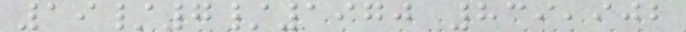19/7/1970 839,902
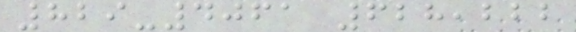829-4061 628,222
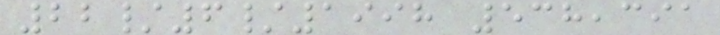22/6/1998 538,391
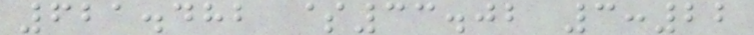621.482 $33.02 3:22
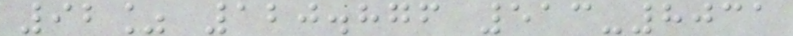92% 120.876 513-8031
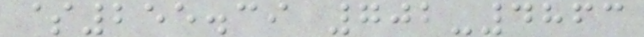$255.39 702-4863
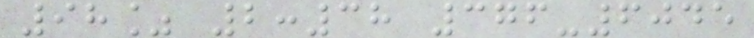98% 2:38 376-6045
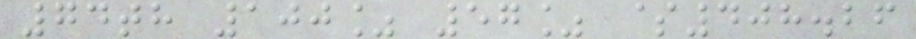74th 100% 57% $408.26
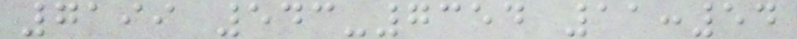7199 543-7354 11:54
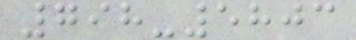798-5803
